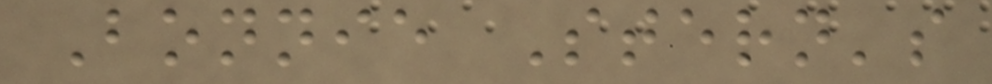Bonnie Stern's
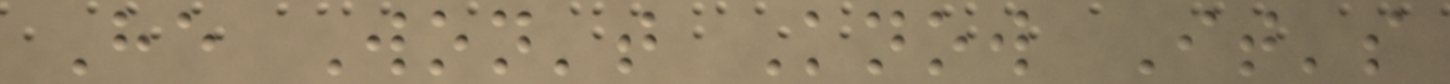He Won't Know It's
